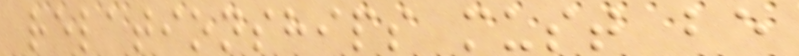relationships must be
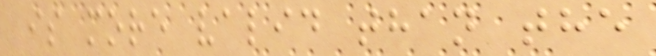is more valid than the
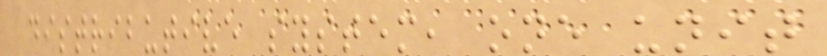distributive system, one unit
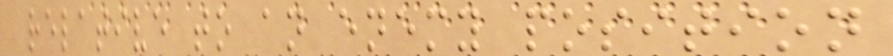relative to an enemy position
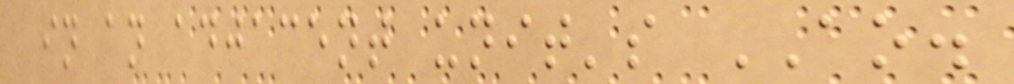in an adjacent unit's AO.
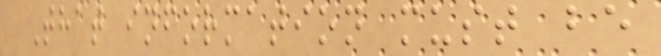That information must be
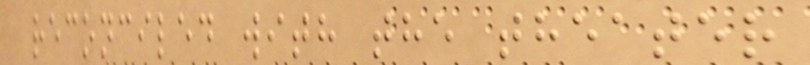reconciled with the theater
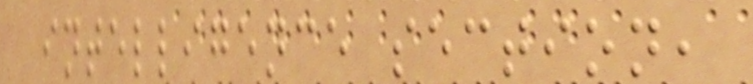intelligence section,
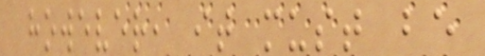however, it must be
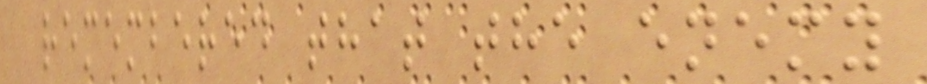remembered that the enemy
